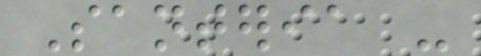Santeria -
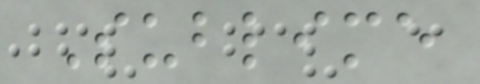Sublime
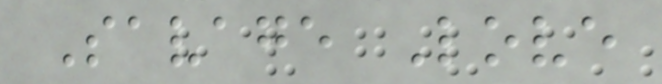Savage Love
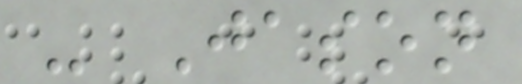- Jason
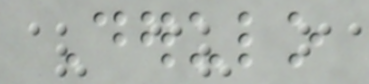Derulo
